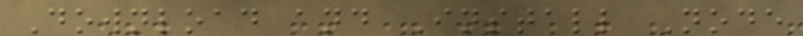Download and Install Node
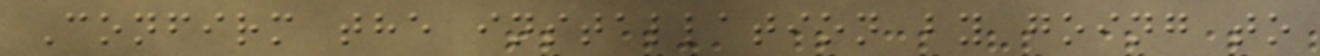Confirm the installation by going to
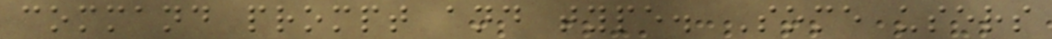command prompt and type. Some users
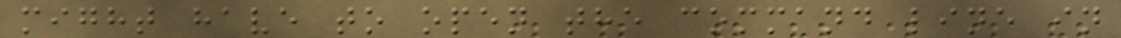might have to open the command line in
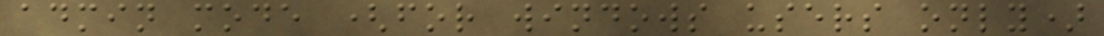admin mode (for windows users only)
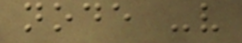node -v
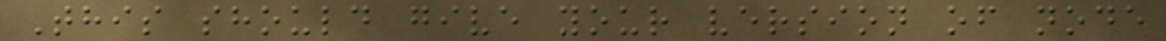This should give your version of node
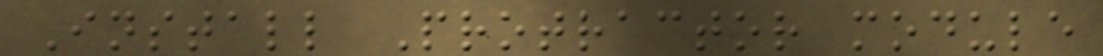Install Protractor module
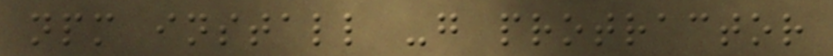npm install -g protractor
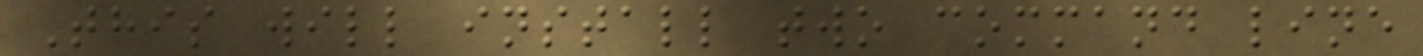This will install two command line
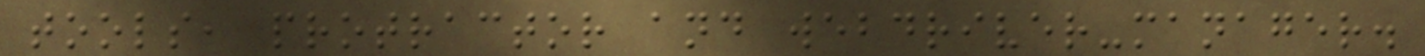tools, protractor and webdriver-manager.
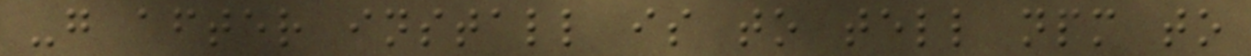-g after install is to tell npm to
